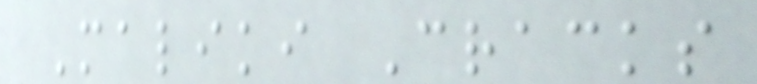Maliki Cracks
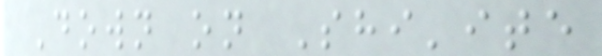Down on Shi'ite
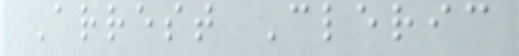Arrest Cleric
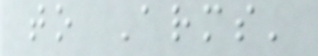to Arms'
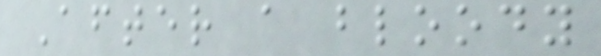After a bloody
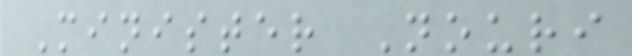Minister Nouri
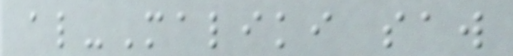al-Maliki saw
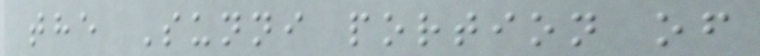the Sunni portion of
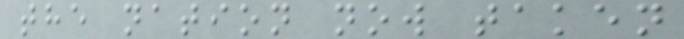the nation now taken
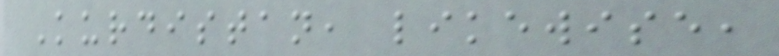Kurdistan, likewise,
